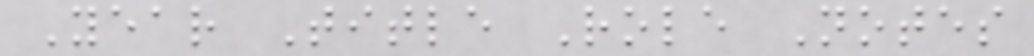Year Title Role Notes
